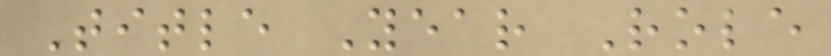Title Year Role
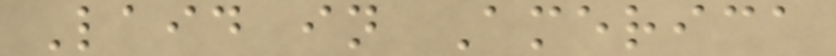Laid in America
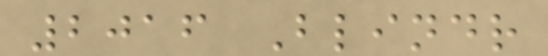2016 Blindr
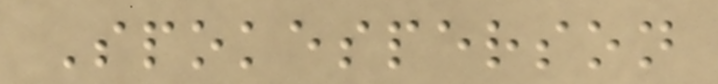Spokesperson
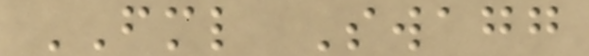FML Swagg
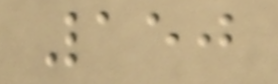150
